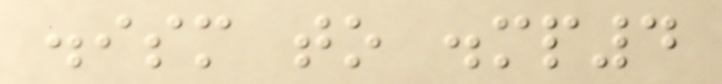.ism to .mp4
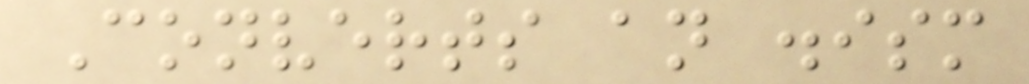Converts an .ism
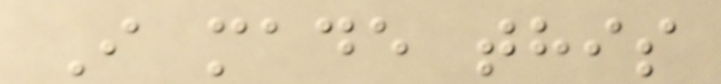I made this
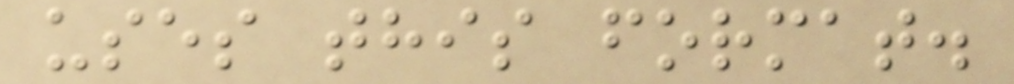uses this format.
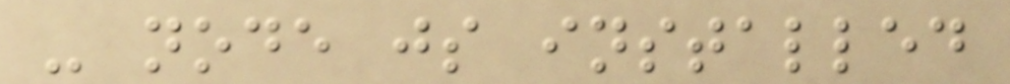- node js installed
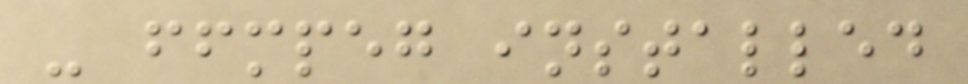- ffmpeg installed
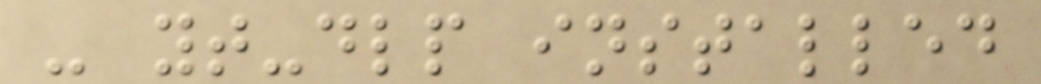- yt-dlp installed
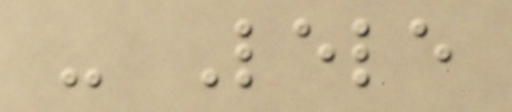- Lele
